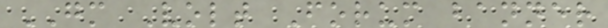GM Volt Forum banner
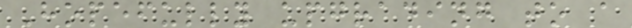Hopefully upgrading to a
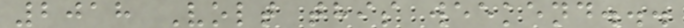2018 Volt this weekend...
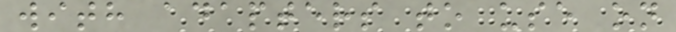with adapters to use on
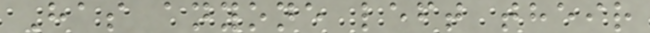Has anyone left their
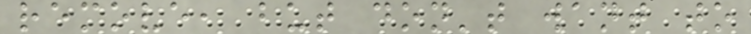remove, but don't want to
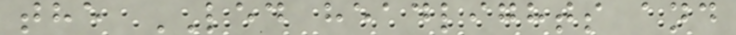the LED headlights and
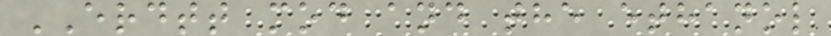ERDTT mod and the ethanol
